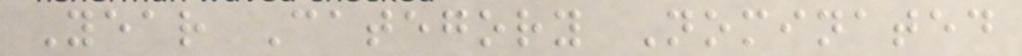Year Category Nominated
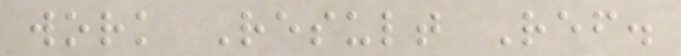work Result Ref.
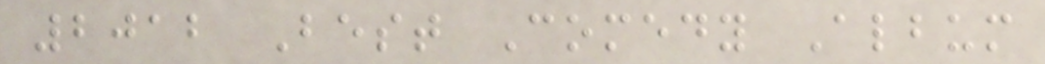2012 Best Comedy Album
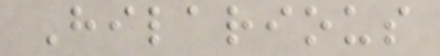Hilarious
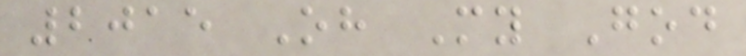2015 Oh My God
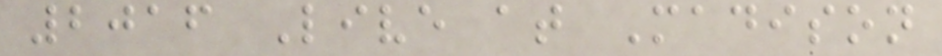2016 Live at Madison
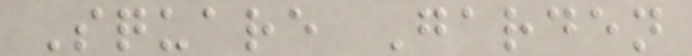Square Garden
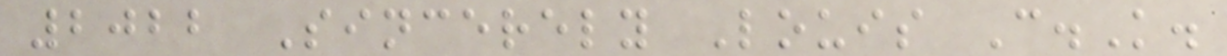2022 Sincerely Louis C.K.
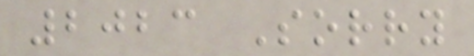2023 Sorry
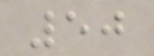50
